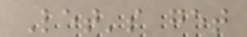Let's get
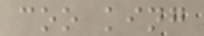coo king
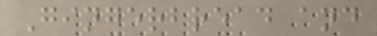Gingerbread and
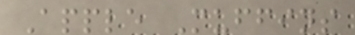Apple Muffins
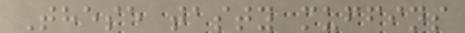These tasty muffins
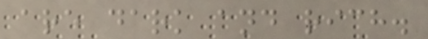are dark and rich.
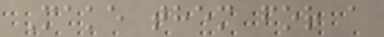Make them for a
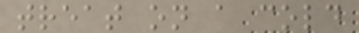treat on a cold
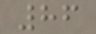86
